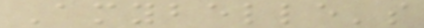Amybelle's
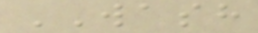WASH
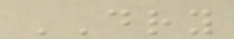DRY
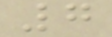7
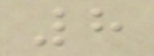8
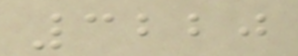3220
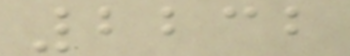2232
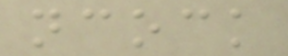ncock
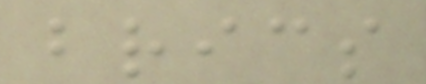brics
